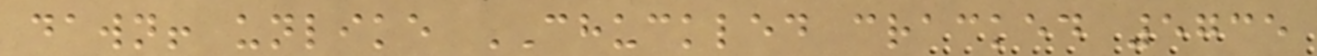dawn! unlike CHUCKLED cracked 5735
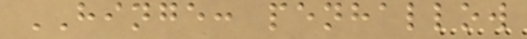HINGE: penhallow
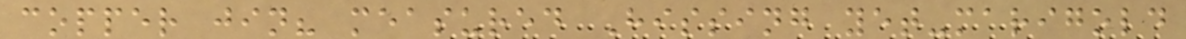copper jin? measured Hissing yet-marigold
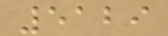5129
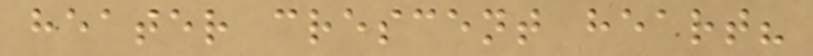heater crescent heart?
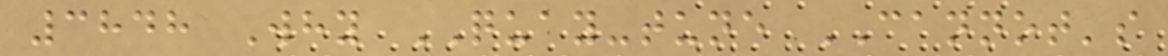3848 Why QUAY-tune CANNOT's
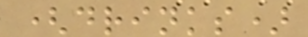(drinks)
